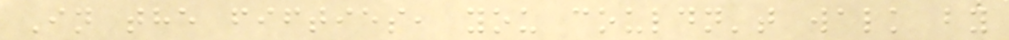In the fifties, you couldn't walk by
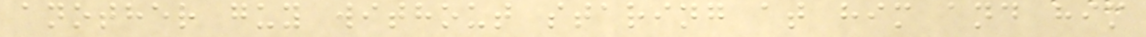another guy without staring at him and him
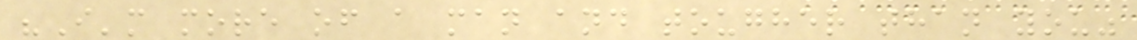"I'm more of a man and tougher than you"
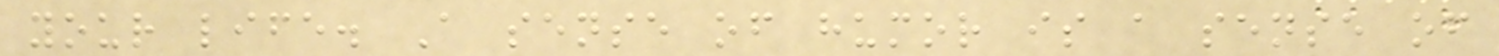your life. A sense of humor is a sense of
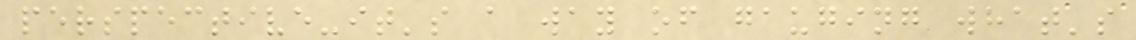perspective-it's a way of gauging what's
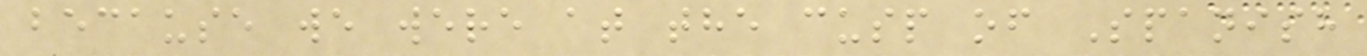because we were at the cusp of Spanish
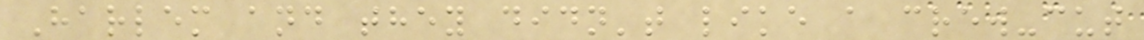Harlem and they didn't like a crew-cut
